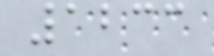1233
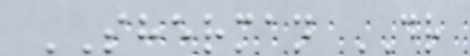SHERMAN DR
